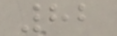82
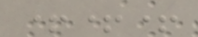+++
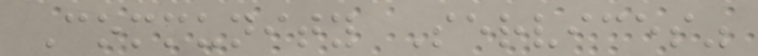Community Services"
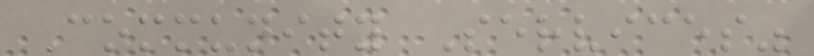Community Services"
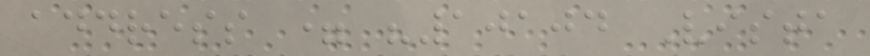address = "10104 Vista
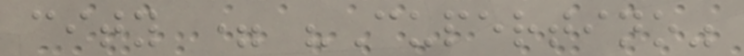city = "Cupertino"
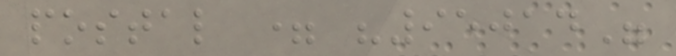postal = "95014"
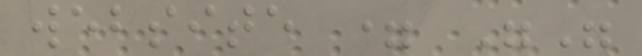website = ""
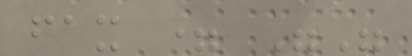fax = ""
